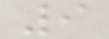9
